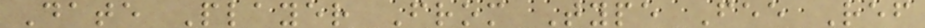Date Player From Type Fee Ref
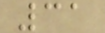31
